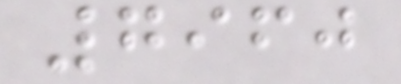7960
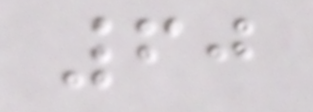60
